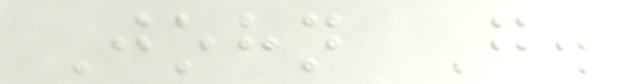John G.
